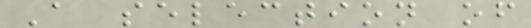A selection of
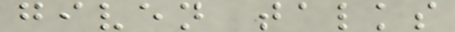given talks
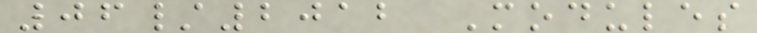06/2012 Modules
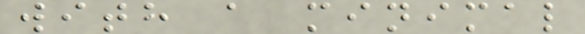with a minimal
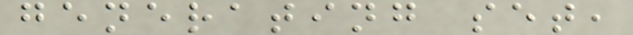generating set,
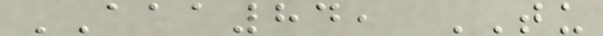AAA84, TU
